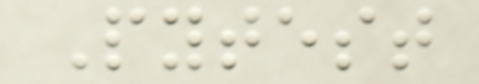Pytest
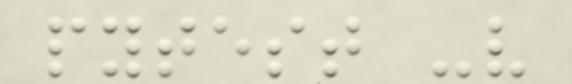pytest -v
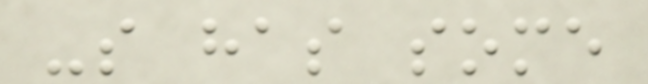-s has some
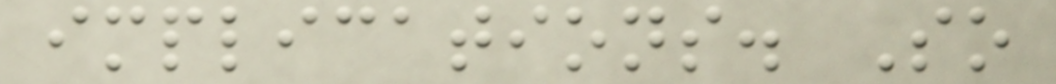implications. So
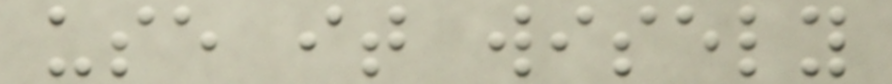use it wisely
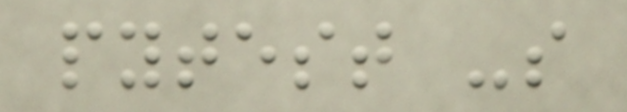pytest -s
